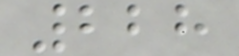228
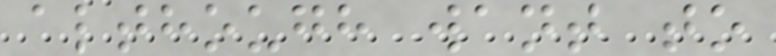although want to
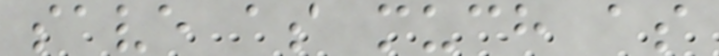save as much as
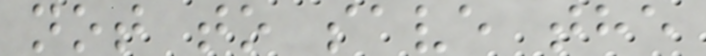not to save the
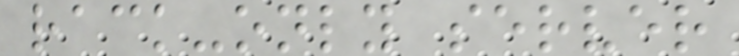rack-only server
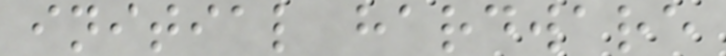initial hardware
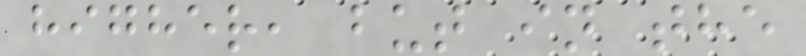higher, but in the
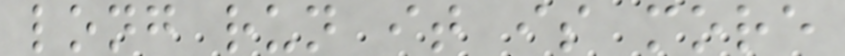long run it is more
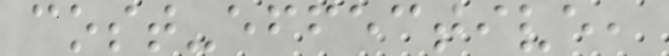cost-effective,
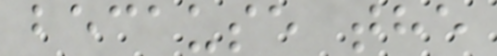because the
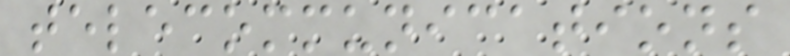telecommunications
